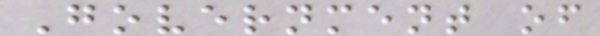Government of
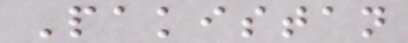Pakistan
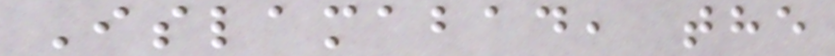Islamabad, the
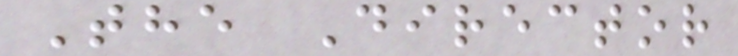The Director
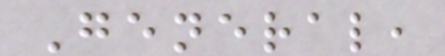General,
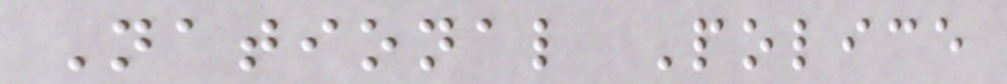National Police
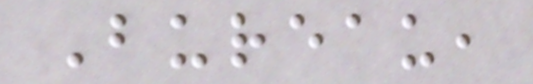Bureau,
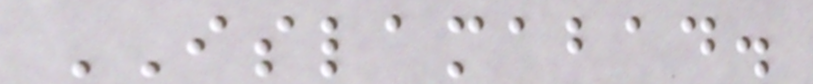ISLAMABAD.
